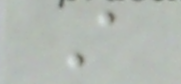A
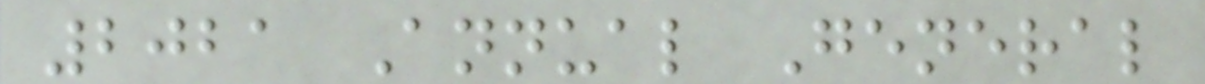2021 Annual General
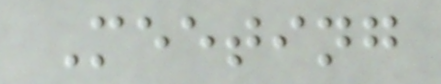Meeting
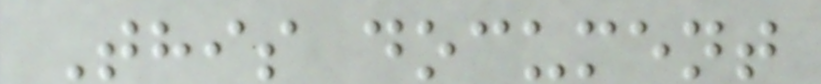This document
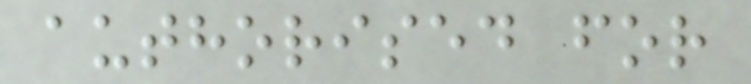authorised for
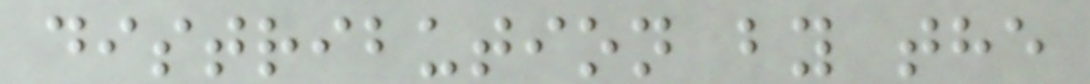distribution by the
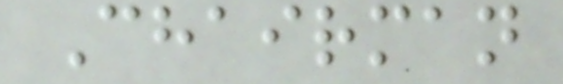Chairman
